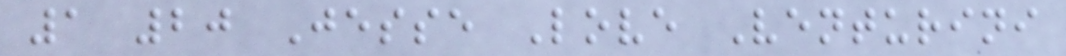1 20 Jesse Love Venturini
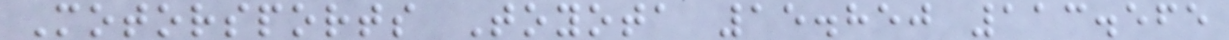Motorsports Toyota 15.850 113.565
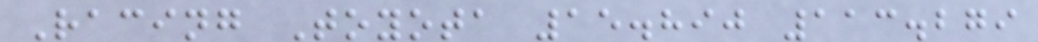Racing Toyota 15.890 113.279
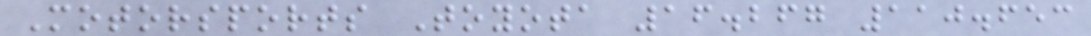Motorsports Toyota 16.267 110.653
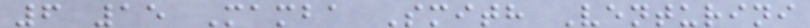6 15 Mamba Smith Venturini
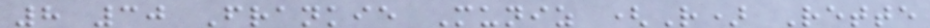8 30 Frankie Muniz (R) Rette
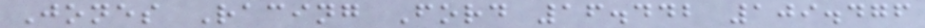Jones Racing Ford 16.442 109.476
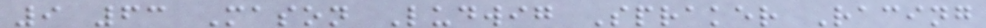9 63 Mason Ludwig Spraker Racing
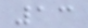13
